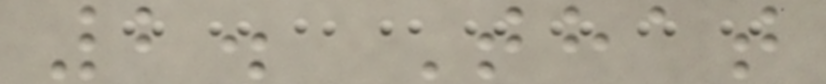2. That
